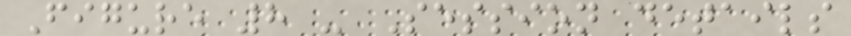Figure 8 - Session details
